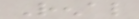Renal
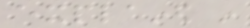explained in
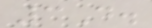3D.
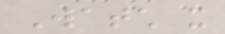Watch it
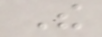The
